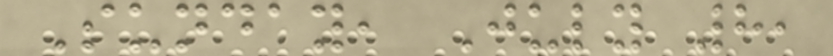Sunday, July 8,
